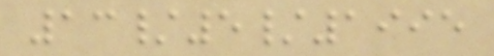13/5/1995
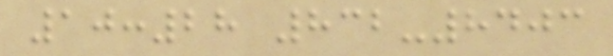10:28 832-8403
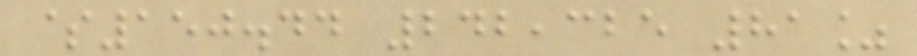$150.44 242,325 81%
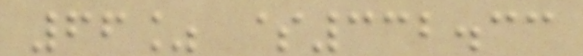66% $332.33
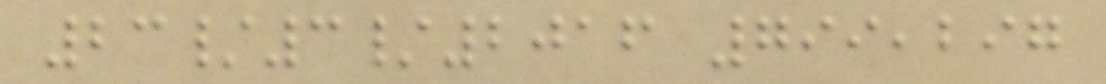23/3/2016 799,297
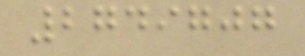2749707
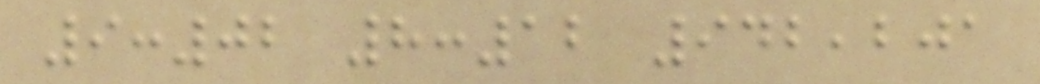9:02 8:12 942,201
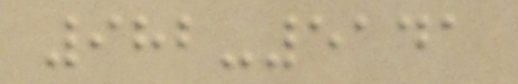982-5141
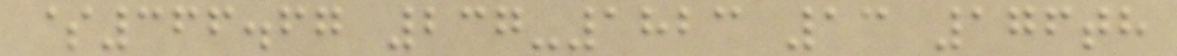$366.67 237-1823 13 176th
